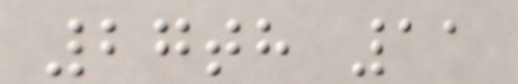27th 11
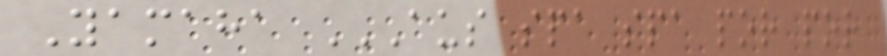Yamaha AUS SPA SPA POR POR
